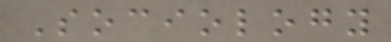Sociology
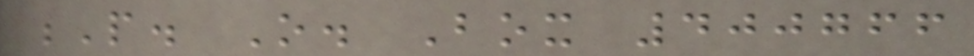P. O. Box 400766
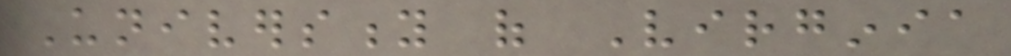University of Virginia
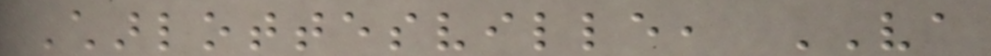Charlottesville, VA
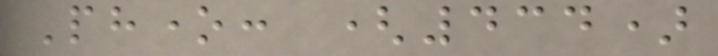Phone: (434)
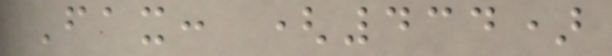Fax: (434)
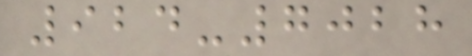924-7028
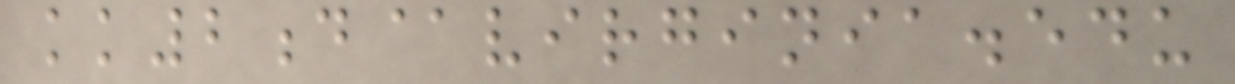kk2d@virginia.edu
